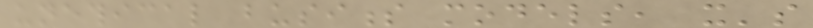unethical business models, it's
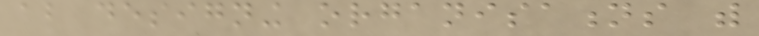about designing organisations with
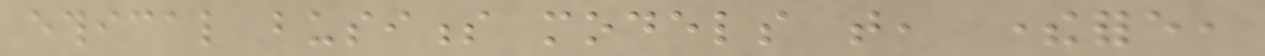ethical business models that, therefore,
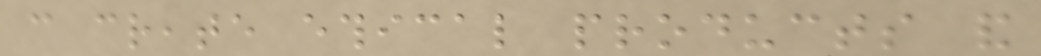can create ethical products and
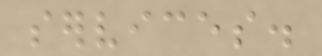services.
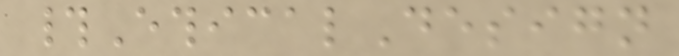#EthicalDesign
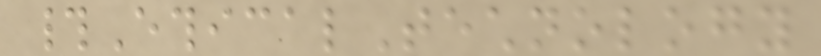#EthicalTechnology
